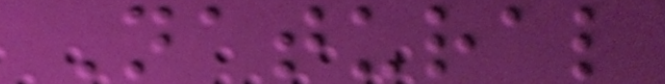Natural
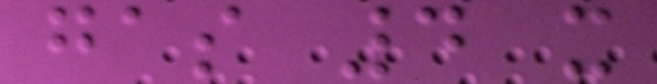gas 4 x
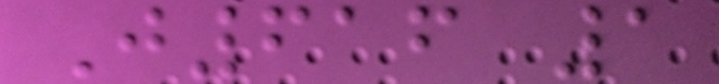J616 1
